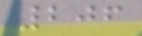206
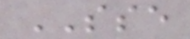SSE
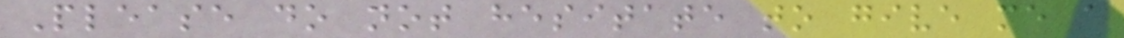Please do not hesitate to give me a
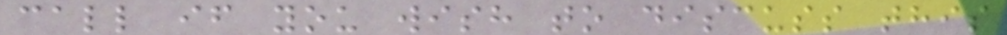call if you wish to discuss this
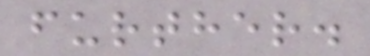further.
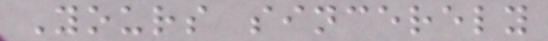Yours sincerely
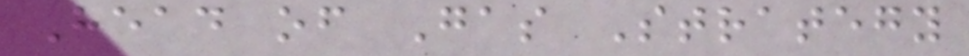Head of Gas Strategy
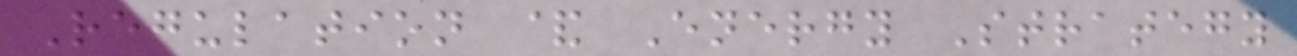Regulation & Energy Strategy
